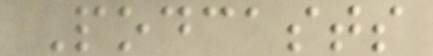Podcasts
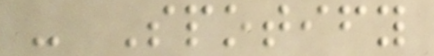- Spotify
